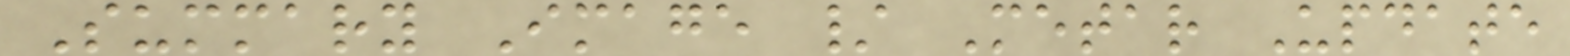Summary Image / Metar Update
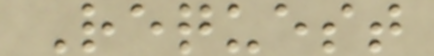Request
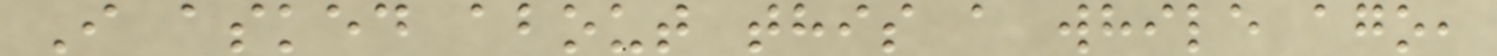I asked about this a while ago,
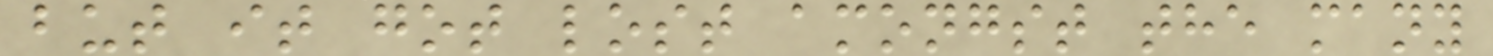but it got lost amongst the many
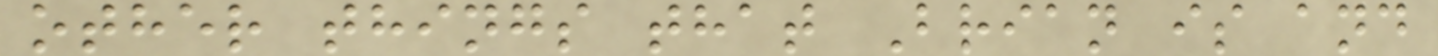other things that Brian is and
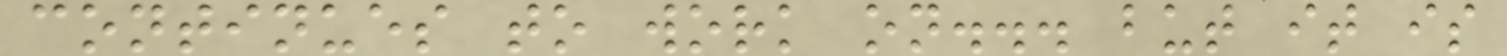continues to work on... but it is
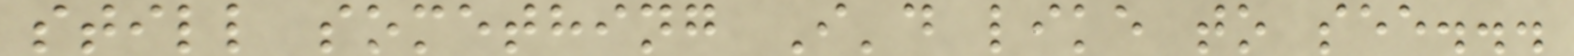still something I'd like to see...
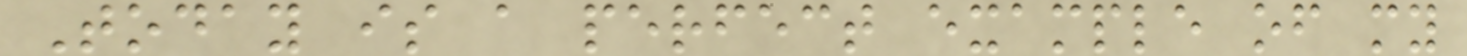Today is a perfect example of my
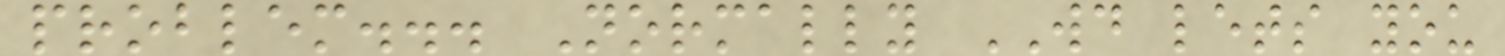problem... Normally WD lets you
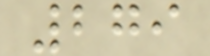279
